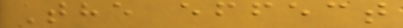The effect
